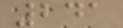241
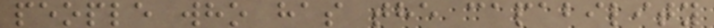people who has the capability
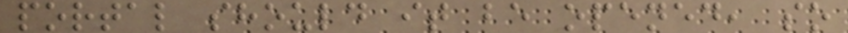portal should it be opened, so
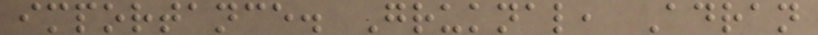importance. Gruknal, Adran
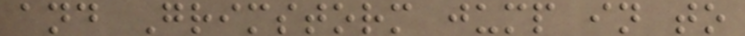and Grimstorm jump in to
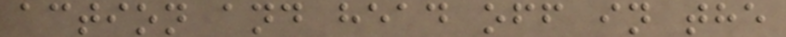action and head off in the
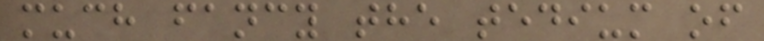much fancy the tedium of
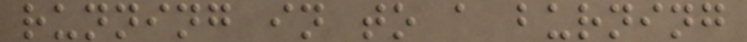running in to a burning
